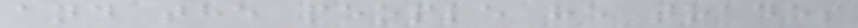and the people he trades
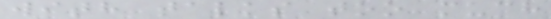with talks too much
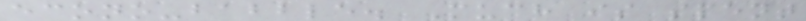econo-babble. Much is spent
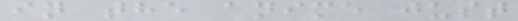in the anime just
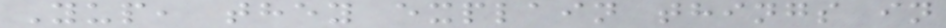Yup, they explain things in
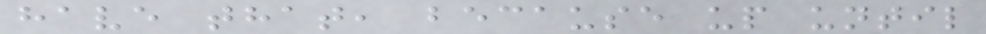have that, because up until
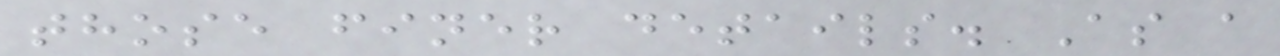those finer details. As a
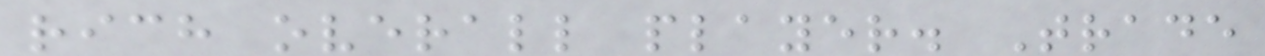rich overall player. Trade
